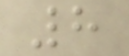8
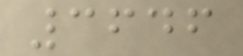3646
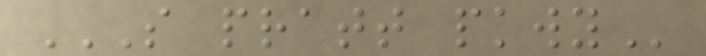S PRATT PKWY
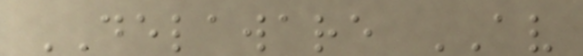DELAWARE AV
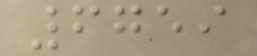6759
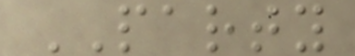PARTY
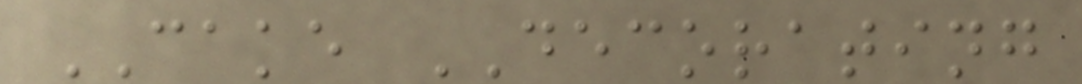CAKE DECORATING
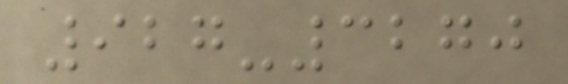927-3270
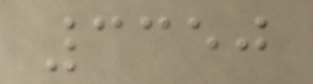3350
